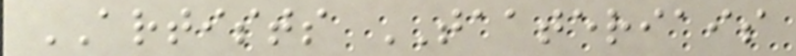ARTISTS TAATERIAIS
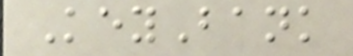KeyBank
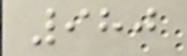980
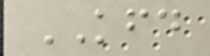KFD
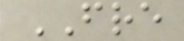FRE
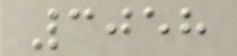3058
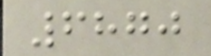6870
